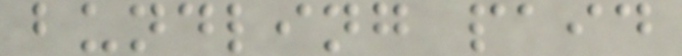bundling paid
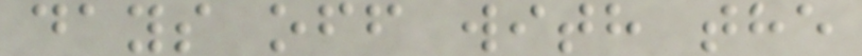days off with the
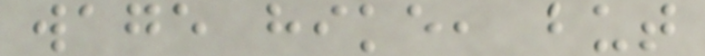wage hike, but
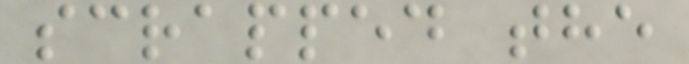scrapped the
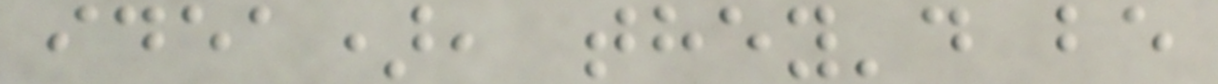idea), they'd be
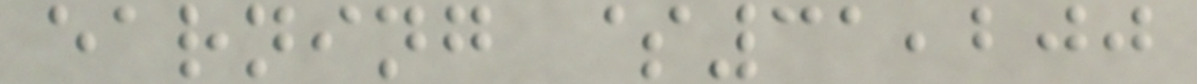earning $31,200
